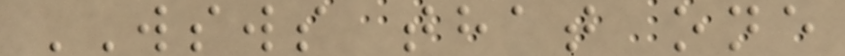WSWS that one
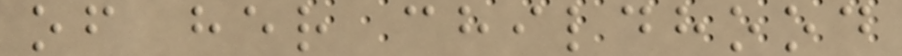of her childhood
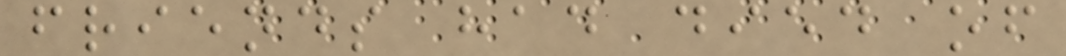friends had died of
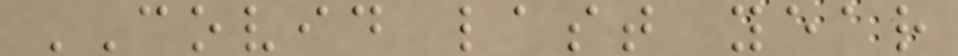COVID last year
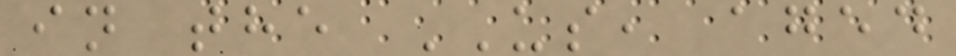in the US, aged
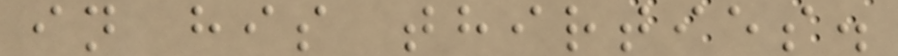in his thirties.
